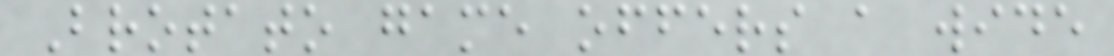Brotato game offers a wide
